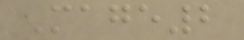Mage2
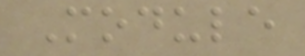Module
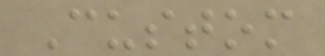Custom
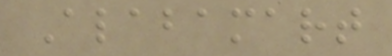Alabamart
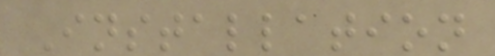Installation
